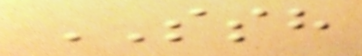SSH
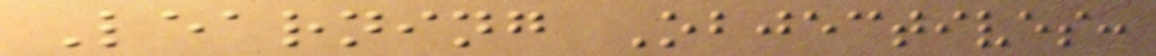Learning Objectives:
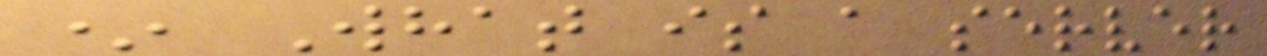* What is a server
